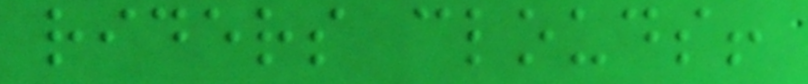riders clouds!
